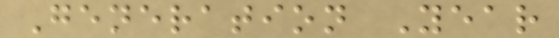Generation Year
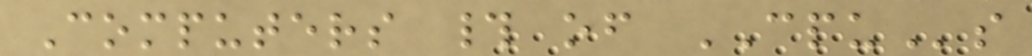Computers # of CPUs
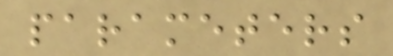parameters
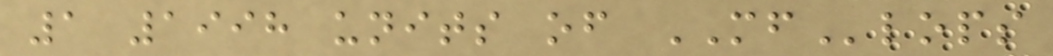1 1998 units of MFlops
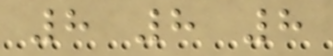8 8 8
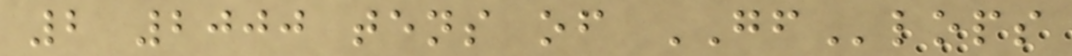2 2000 tens of GFlops
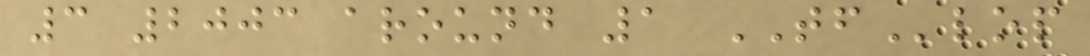3 2003 around 1 TFlop
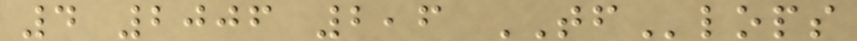4 2006 2,6 TFlops
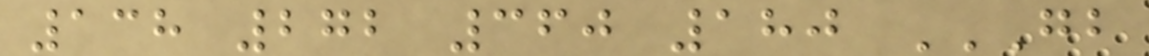138 272 360 180 GB
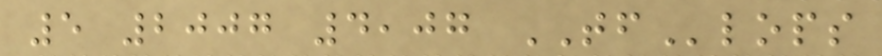5 2007 4,07 TFlops
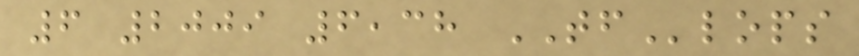6 2009 6,38 TFlops
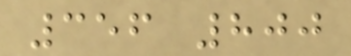356 800
